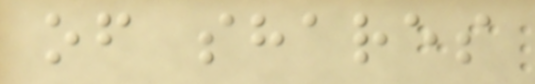of shares
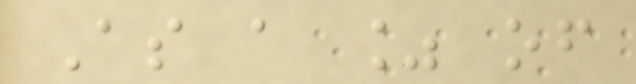As a % of
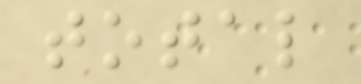total
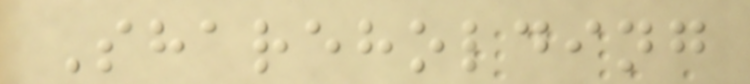Shareholding
